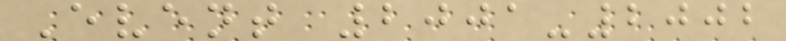Event 2001-2002
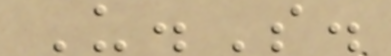U.S.
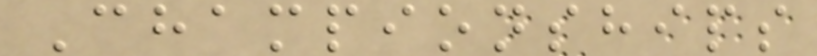Championships
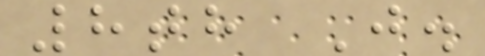8th J.
